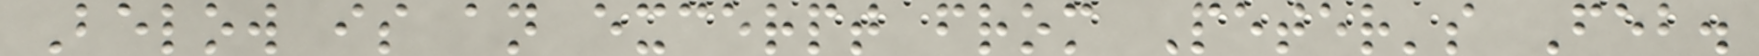Below is an excerpt from Peter's Feb.
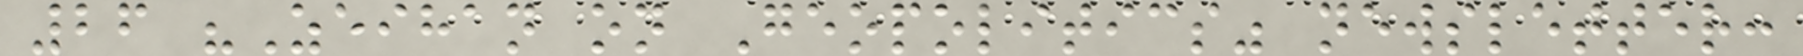26 "Zeihan on Geopolitics" newsletter:
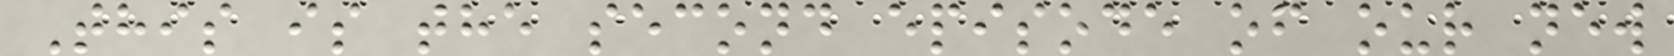This is the second episode of our new
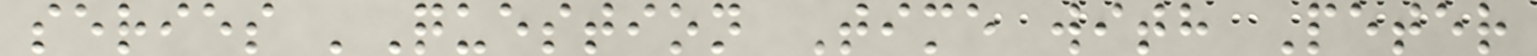series 'Question Time with Peter
